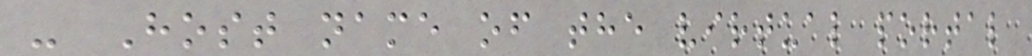- Host name of the virtual portal
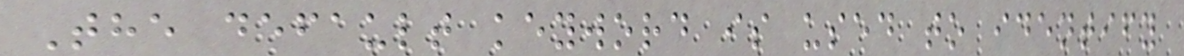The default keyword is used to identify
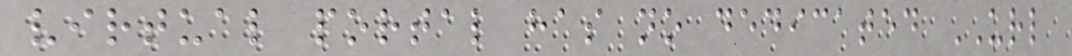virtual portal has no dedicated URL
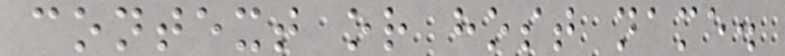context or host name.
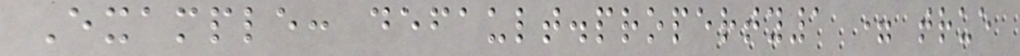Example: default.property1 = true
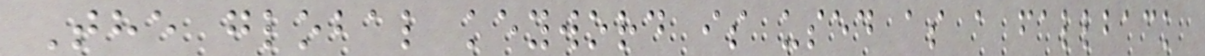The global keyword is used as a fallback
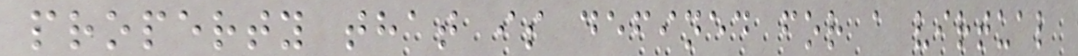property that is defined for a virtual
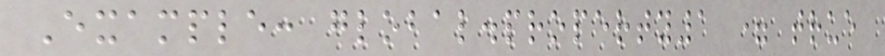Example: global.property1 = true
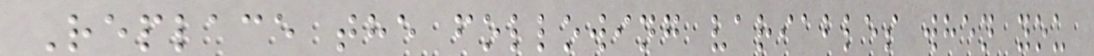Replace the following variables when you
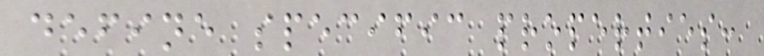define specific properties:
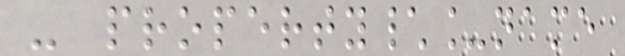- property\_name
